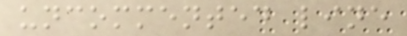uncommented line
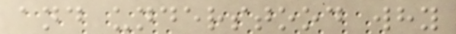and understood why
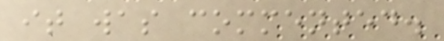it was commented.
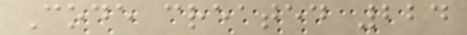Code created 224
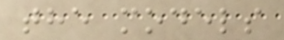the models
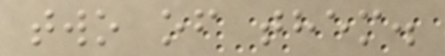two of them.
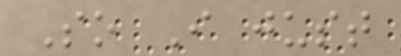So I just
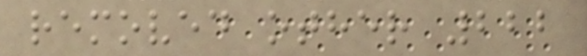removed other 222
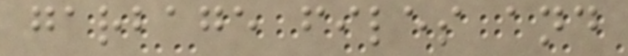garbage files and
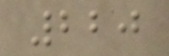220
